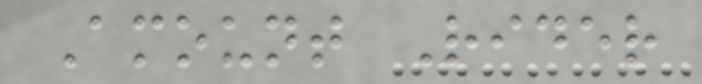Amount Rider
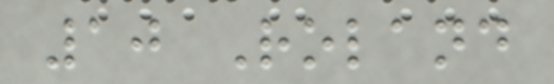10 Roland
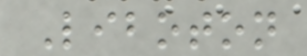Liboton
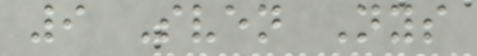9 Sven Nys
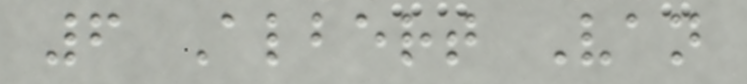6 Albert Van
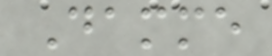Damme
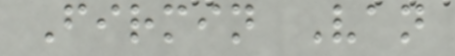Firmin Van
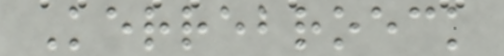Kerrebroeck
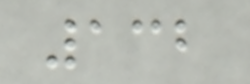132
